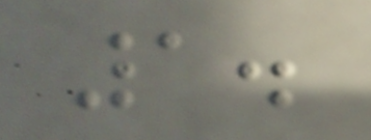1.
